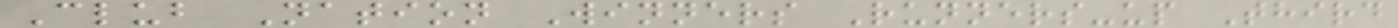Club Nation Winners Runners-up Third
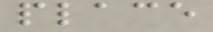place
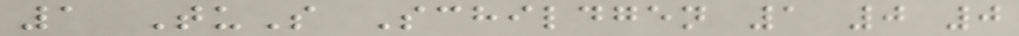1 TuS Schildgen 1 0 0
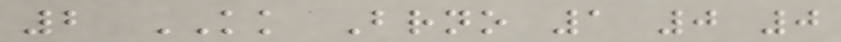2 KK Brno 1 0 0
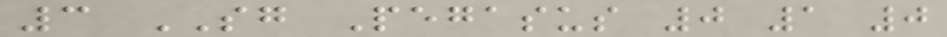3 SG Pegasus 0 1 0
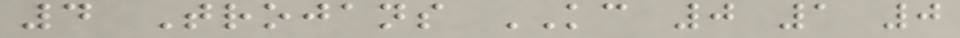4 Trojans KC 0 1 0
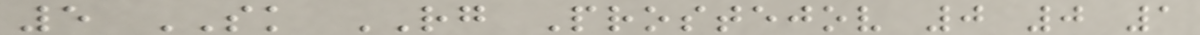5 SK RG Prostejov 0 0 1
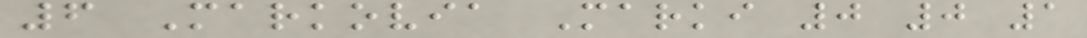6 Markovia Marki 0 0 1
